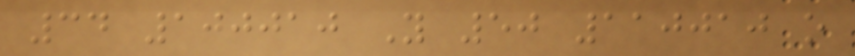34 100010 Y 50 110010 o
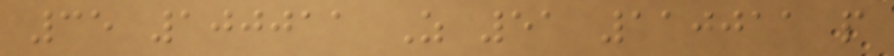35 100011 Z 51 110011 p
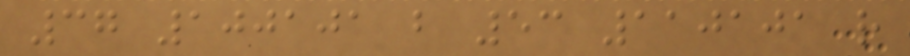37 100101 b 53 110101 r
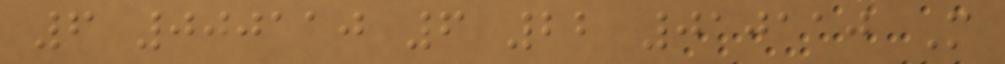6 000110 6 22 010110 M
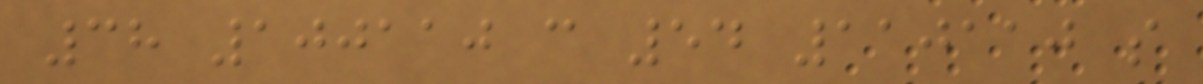38 100110 c 54 110110 s
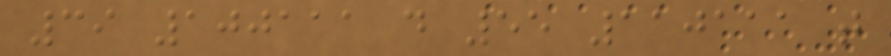39 100111 d 55 110111 t
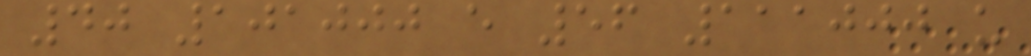40 101000 e 56 111000 u
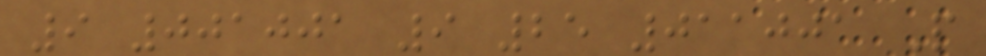9 001001 9 25 011001 P
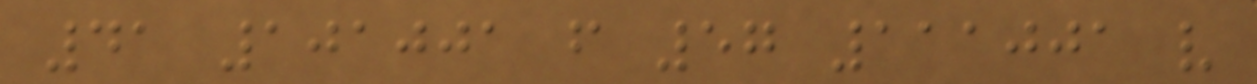41 101001 f 57 111001 v
